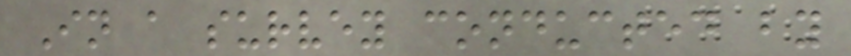In a survey conducted by
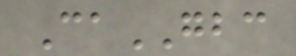CaGBC
